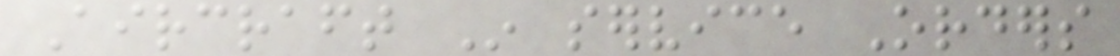Aircraft In service Orders
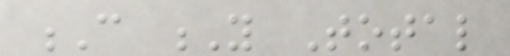C Y Total
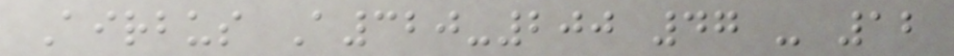Airbus A320-200 47 - 12
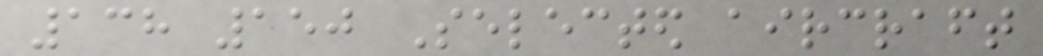138 150 Selected aircraft
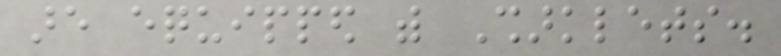are equipped with Sharklets.
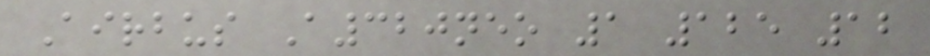Airbus A320neo 1 125 12
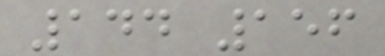144 156
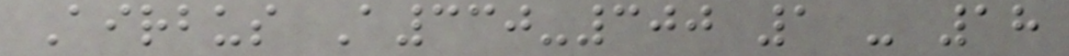Airbus A330-300 1 - 18
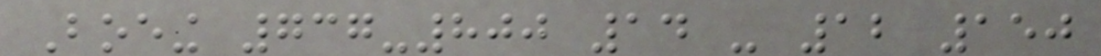Boeing 737-800 14 - 12 150
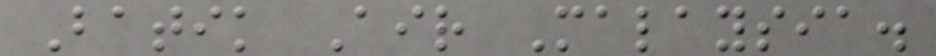Batik Air Malaysia.
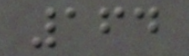164
